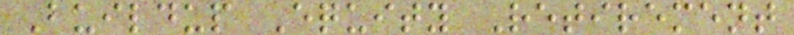Buildup Equity Retirement
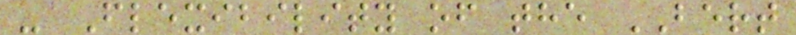- Flexibility of the BERT
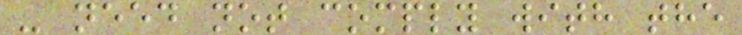- need not comply with the
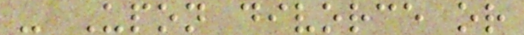- Upon divorce or
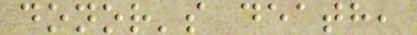donor's death,
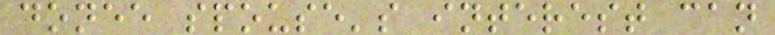donee spouse's interest can
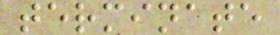terminate
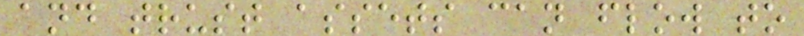and trust assets can flow to
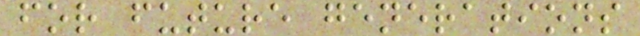for future generations
